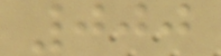000
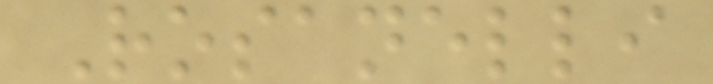Rosanelli
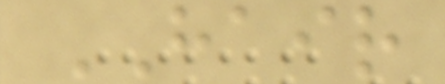HAIR
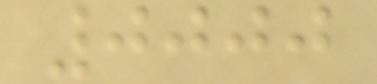0000
